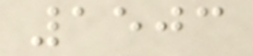1503
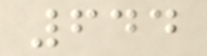644
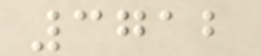3712
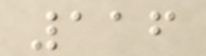116
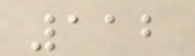112
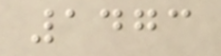1473
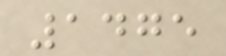1475
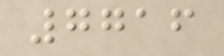7716
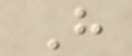H
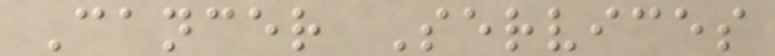Cancer Services
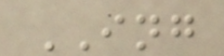ING
